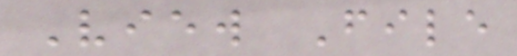View File
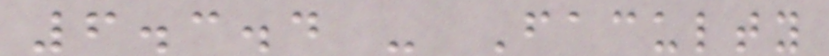6.3.4 - Faculty
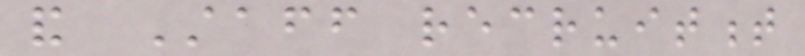and Staff recruitment
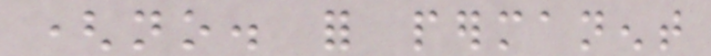(no. for permanent
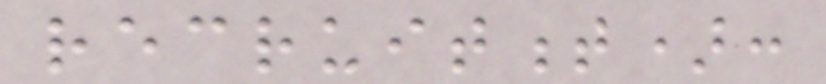recruitment):
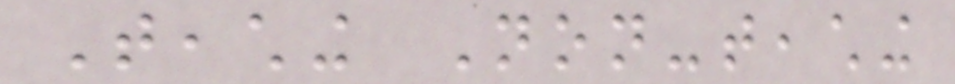Teaching Non-teaching
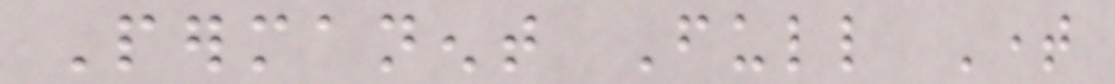Permanent Full Time
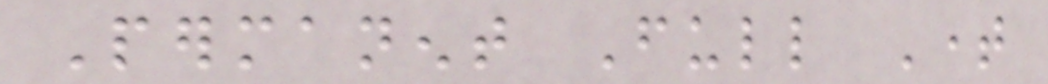Permanent Full Time
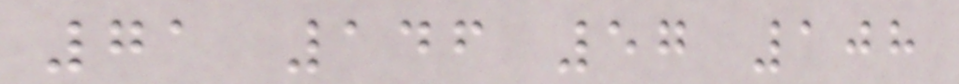71 146 57 108
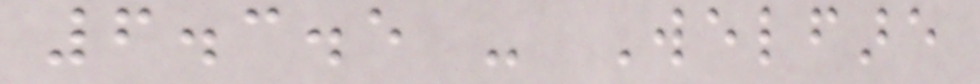6.3.5 - Welfare
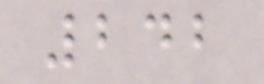242
